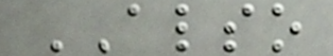ALSO
